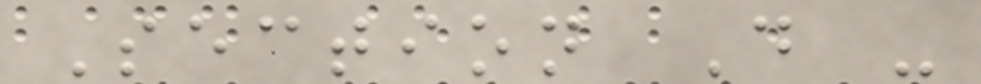Section D -
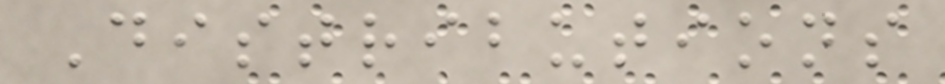Distributions
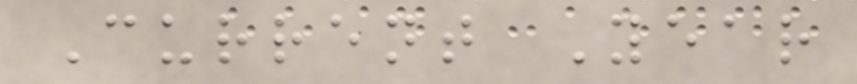Current Year
